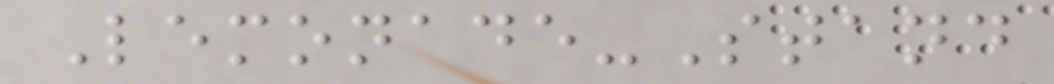Lemonade-Stand
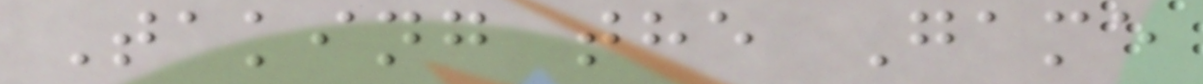Taking the Game
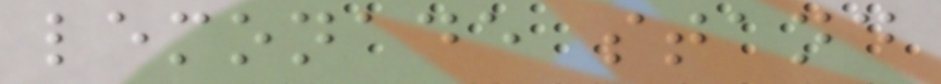lemonade stand
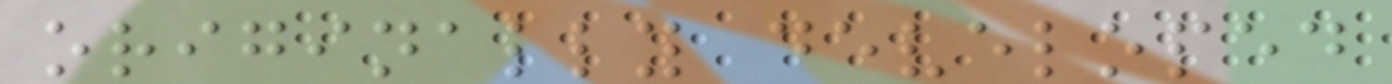originally developed
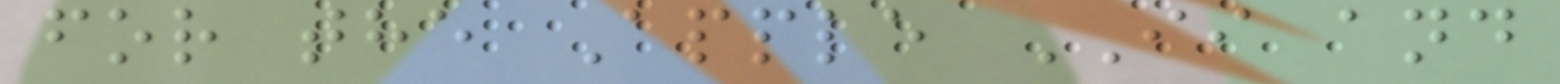for the Apple II and
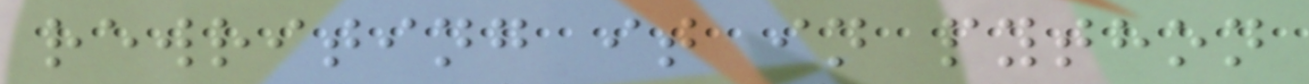rewriting it in python
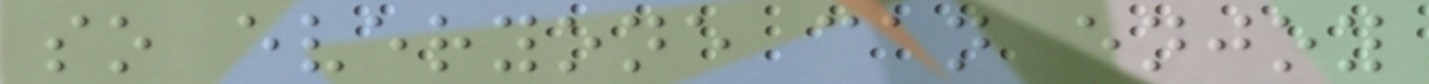so everyone can enjoy
